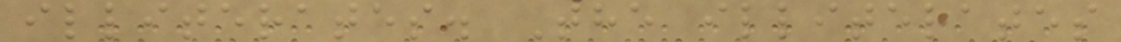illiterates. The illiterates
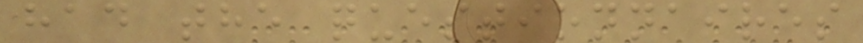had the questionnaires
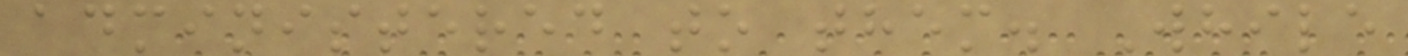administered to them. While
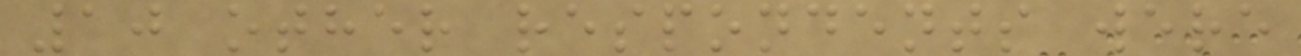10 other respondents were
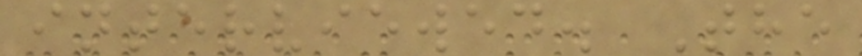interviewed. The
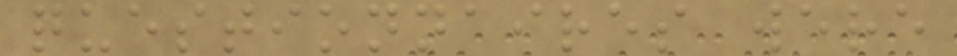questionnaires were
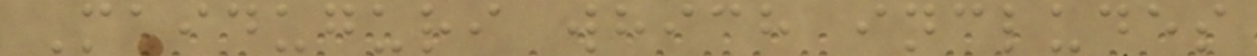Maiduguri which includes
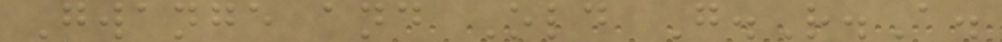Gwange and Old G.R.A.
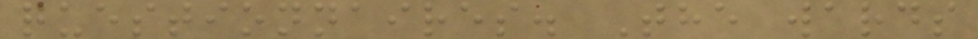questionnaires. The wards
